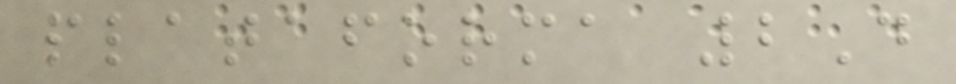plataforma 2D
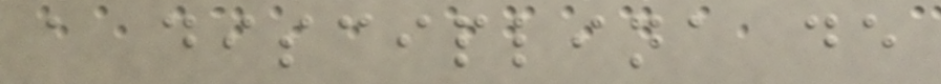a disciplina de
